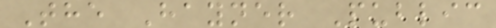The Hayner Public
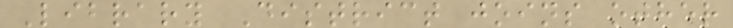Library District joins other
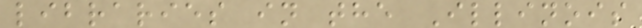libraries in the Illinois
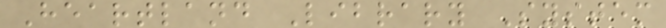Heartland Library System
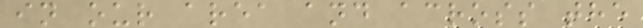in our area and across the
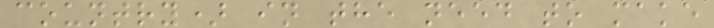country) in the need to make
